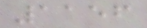1156
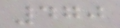470
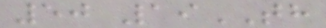50 19TH
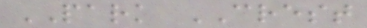PARK CREST
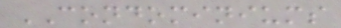CONDOMINIUMS
